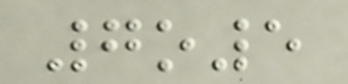7o5
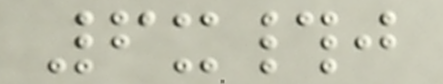6x#j
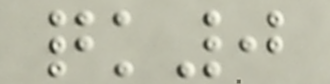qk0
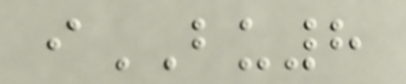iBU8
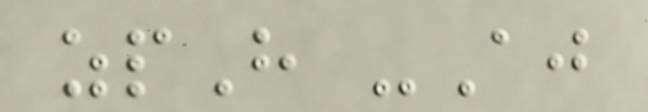zpH -Aj
